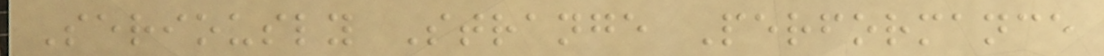Seriously Strange Performance
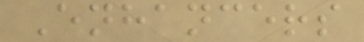Enhancers
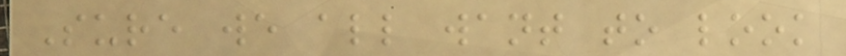Sure we all want to look
